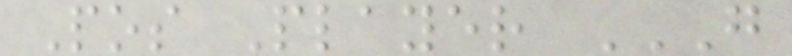Pos Player G
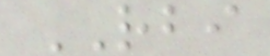RBI
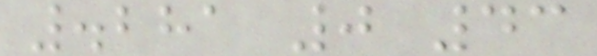.281 0 43
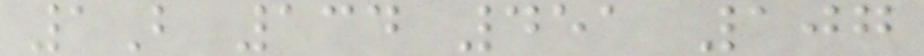1B 134 451 107
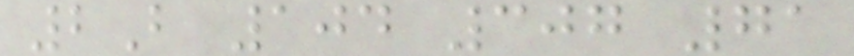2B 104 307 71
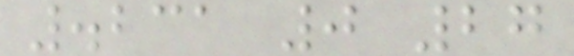.231 0 27
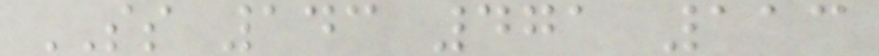SS 143 471 113
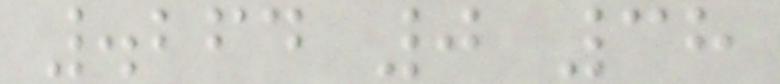.264 0 38
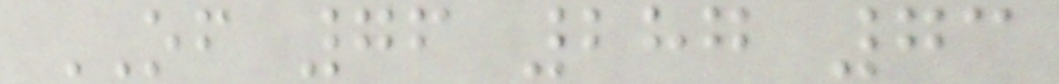OF 76 287 73
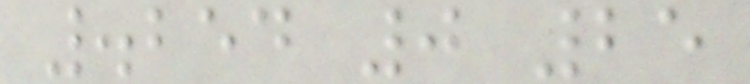.254 0 25
